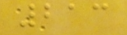213
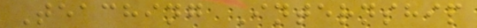Teaching Internship
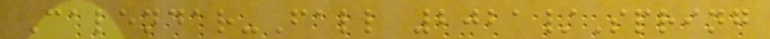Calendar-Fall 2021/Spring
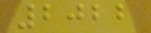2022
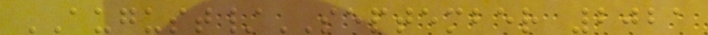AUGUST/SEPTEMBER 2021
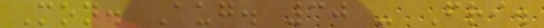Mon. Aug. 30 - Fri.
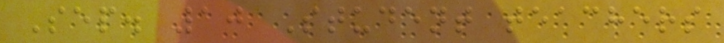Sep. 10 Student teachers
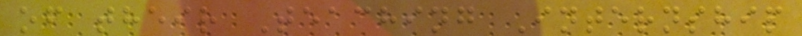of their Teaching Internship
